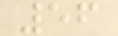56
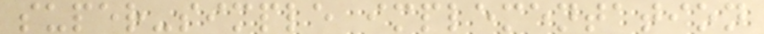super-simple implementation
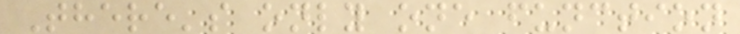There's only one function
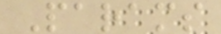Params
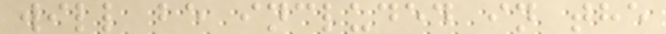will be included in the
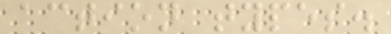action types.
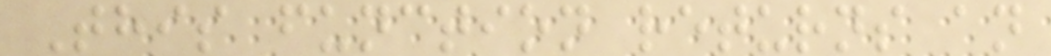This function returns an
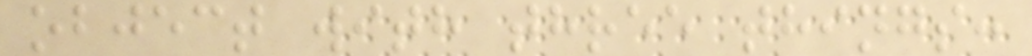object with three things:
